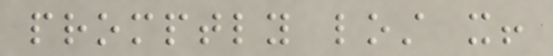promptly lost it!
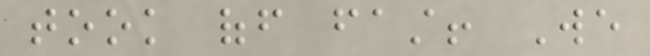took off fast! We
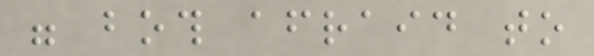were both afraid to
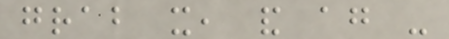grab it, and again -
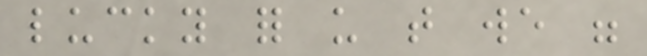lucky for us that we were
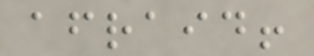afraid!
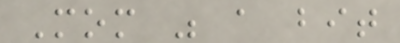Mom was a bit
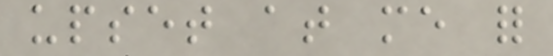upset at me for
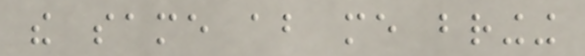the same about me bringing
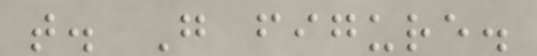that. Go figure.
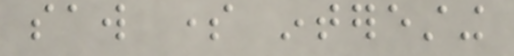saw some interesting
